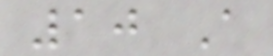10 A
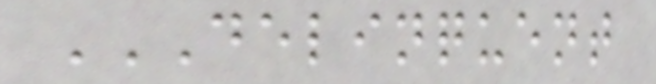DELINQUENT
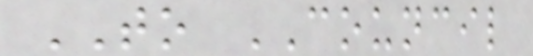TO COUNCIL
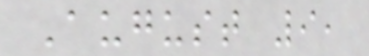August 9,
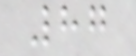87
